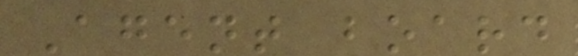Agent board
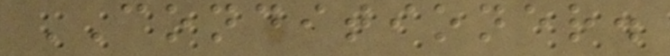CONDITIONER.
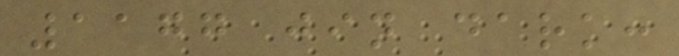1177 jin dark:
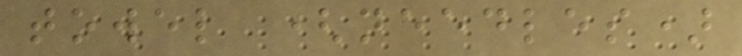towel (needles)
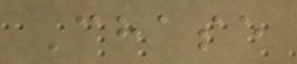Chase
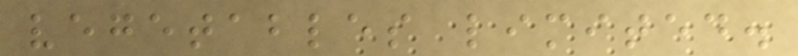vegetables limited.
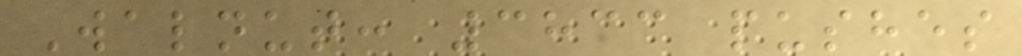Walnut: 3833 pushes
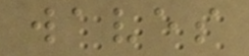waves
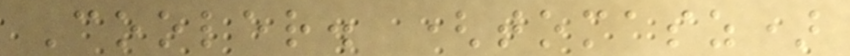Cooler. (tomasz)
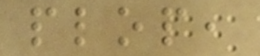plop,
